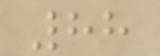88
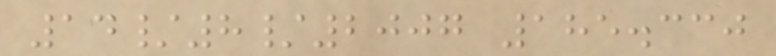14/8/2007 185.330
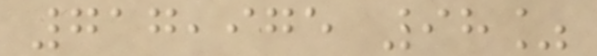717,975 98%
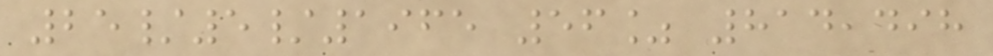25/5/1965 56% 814,498
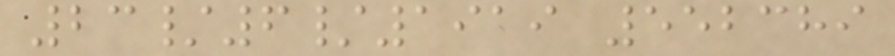23/6/1919 552389
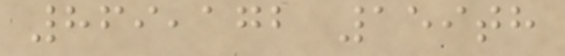869,172 159th
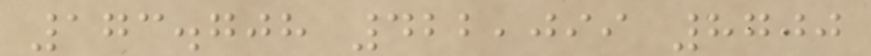173.708 422,099 8700
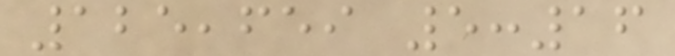125,659 5:16
